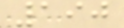190
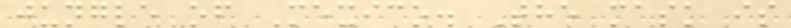jungle of Mexico. The mask is
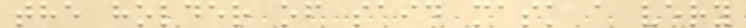the holder of said mask a very
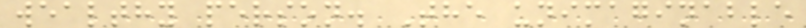wealthy person. The unimaginable
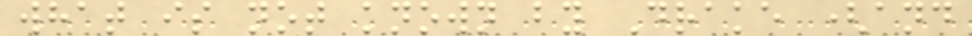what is not known by Drake (and
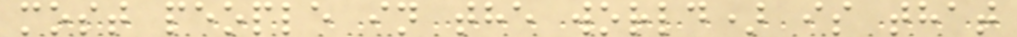most people in the world) is that
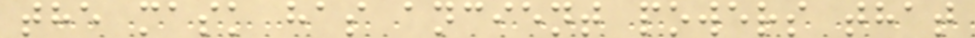the mask has ancient powers that
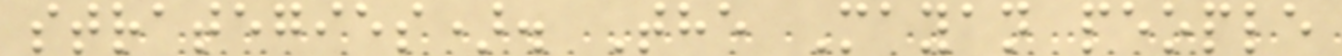strategies). The Mayan people
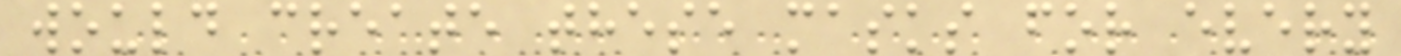would create these masks for every
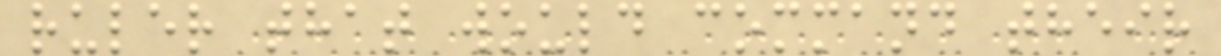ruler that would command their
